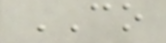CO
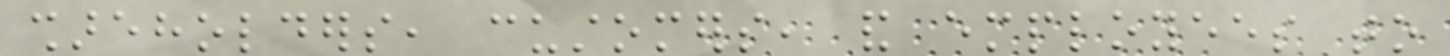shareholders, customers, and employees to
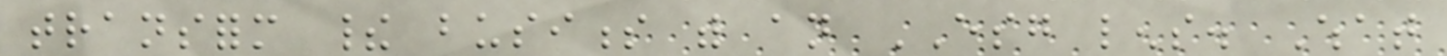transform their business with an ESG lens. What
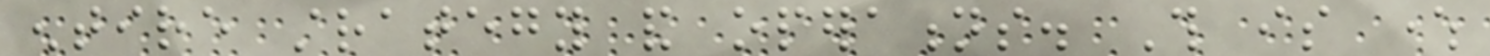entire strategy and operations. This is where
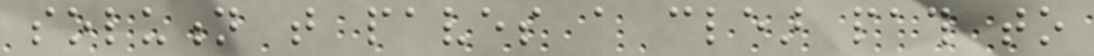solution that paves a clear path to
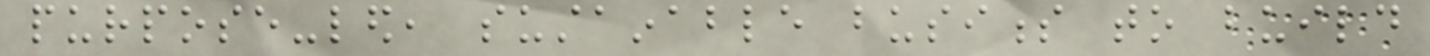purpose-led, sustainable business to build
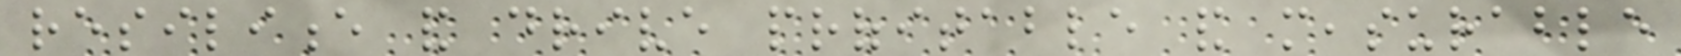resilience and drive profitable and measurable
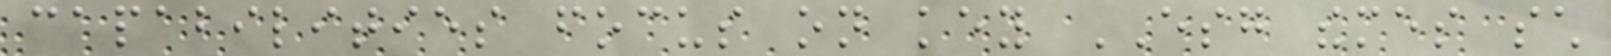capabilities focus on key ESG themes such
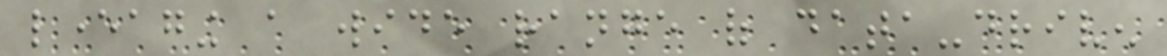leveraging a wide range of data-driven
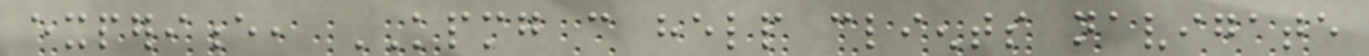experience, KPMG can help clients navigate
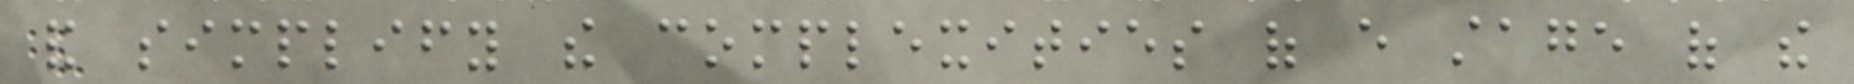and simplify the complexities of every stage of the
